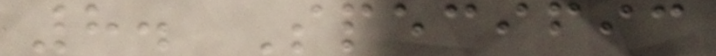8. Specific
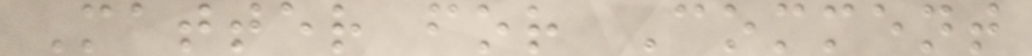Matter for Comment
